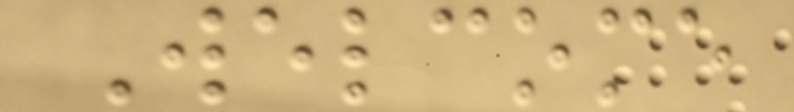Welcome
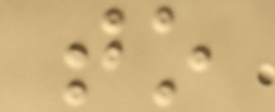to
